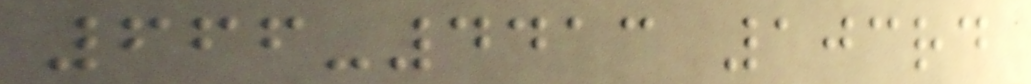666-4413 103rd
